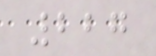227
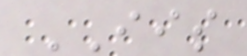IIS
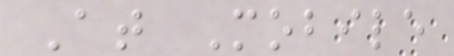At Mobile
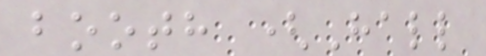booth (Hall
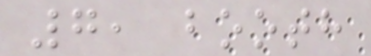7, booth
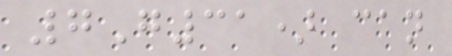7G31) can
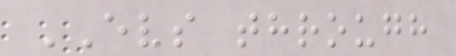EVS through
